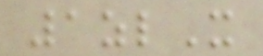1zlX
